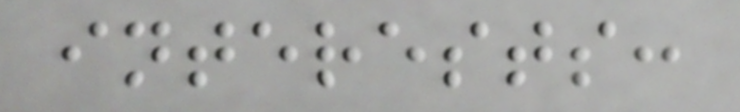interests:
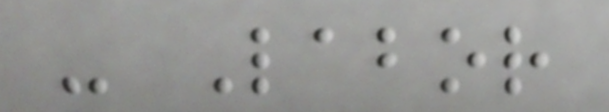- Labor
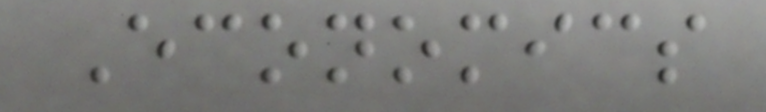Economics
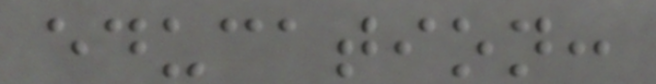education:
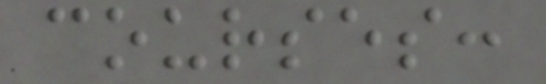courses:
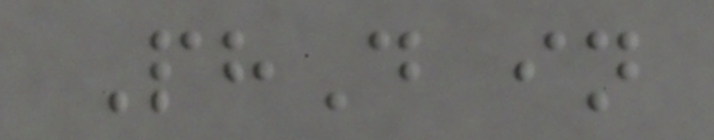PhD in
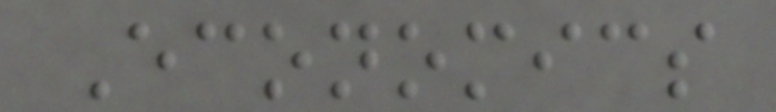Economics
